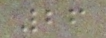26
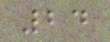24
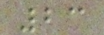23
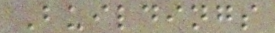Buildings
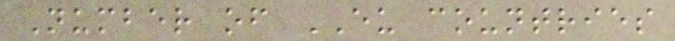Number of EU countries
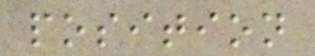position
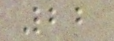22
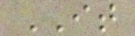IT
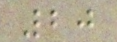20
